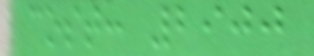cost: 2900
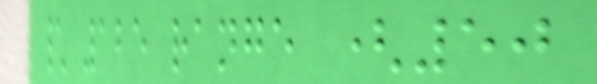\ 125 range (50
